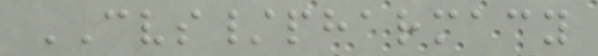CVS/pharmacy
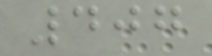407
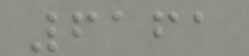6161
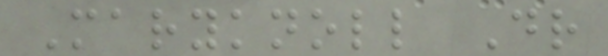Maryknoll Dr
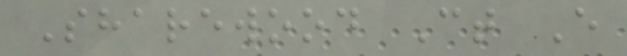Sharewood Ct E
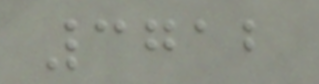3712
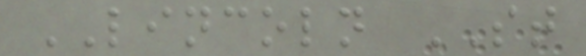LINCOLN ST
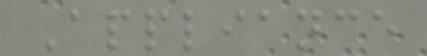Appliance
